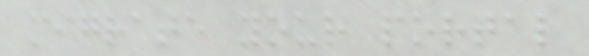migrate your portal
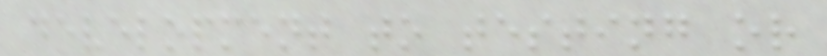development to testing or
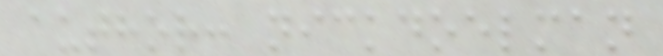author: nickdoelman
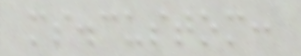ms.custom:
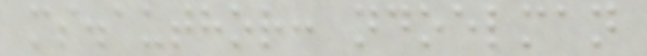ms.author: ndoelman
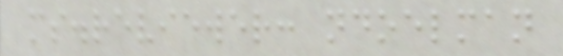ms.reviewer: ndoelman
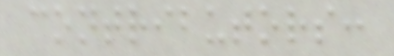contributors:
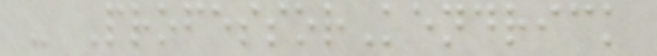- ProfessorKendrick
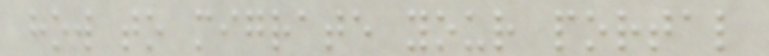how to migrate your portal
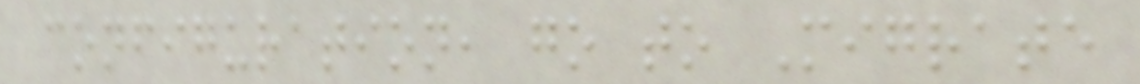configuration, go to Migrate
